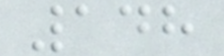148
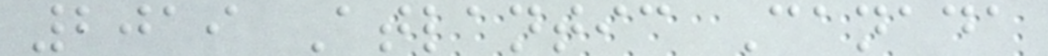2019 Atlantic Canada
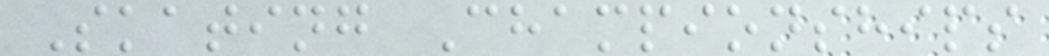Skating Championships
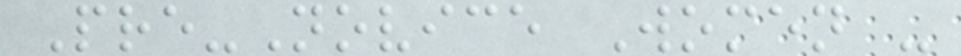Pre-Novice Women -
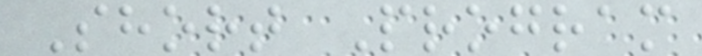Short Program
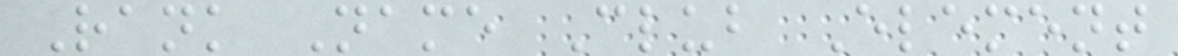Rank Name Club Element
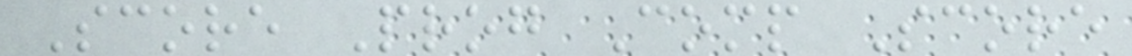Score Prog Comp Score
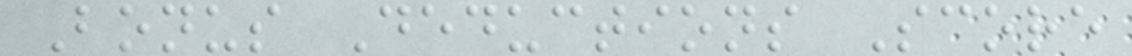Bonus Deductions Score
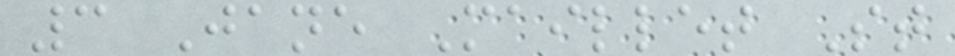3 Jane Maillet St
